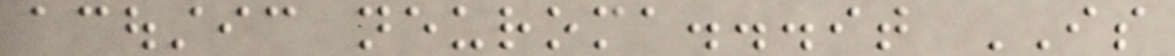acoustic neuroma...it IS
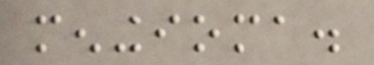meningioma.
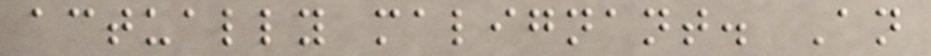actually malignant. An
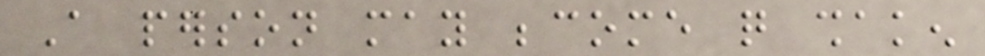A person may become quite shaken
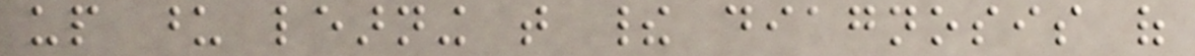up upon learning that their diagnosis of
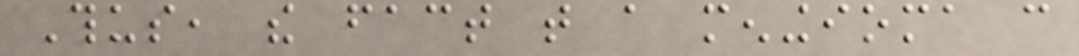Thus, the fact that a meningioma can
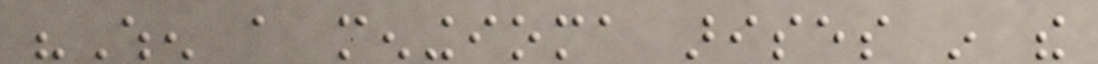"When a meningioma arises in the
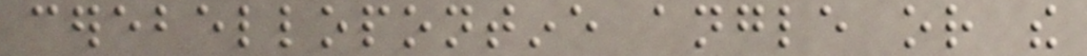cerebellopontine angle or the
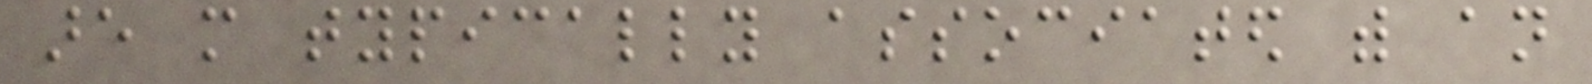are more typically associated with an
